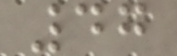47
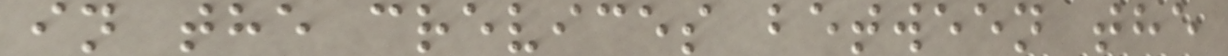in the crevices between the
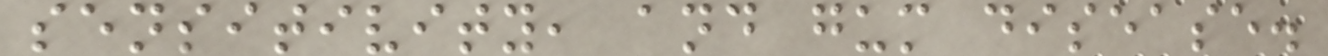sensitivity, and gum disease.
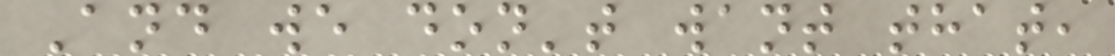And we don't want that,
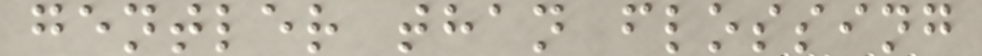gentler than flossing
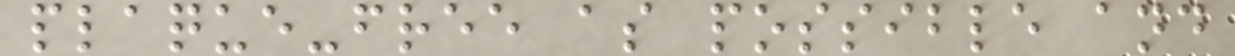plaque-free as possible and
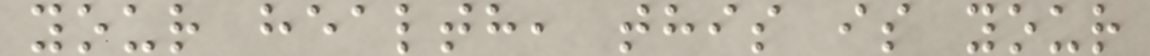your health, this is your
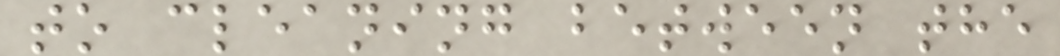to cleaning between the
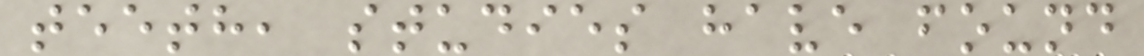teeth, studies have found
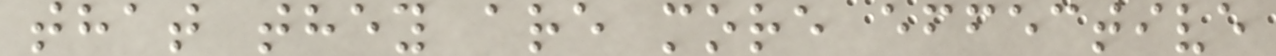that they are more effective
